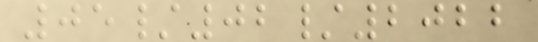05/02/2022
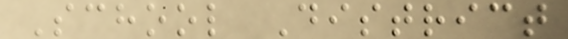School District
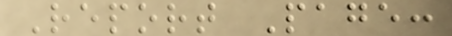Report Page:
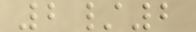2/2
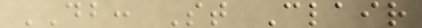DB: St Clair
